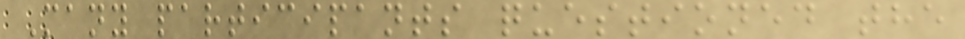Many participants questioned the
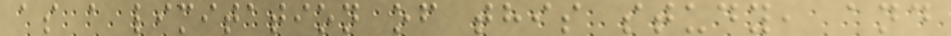as a limitation of this study, and
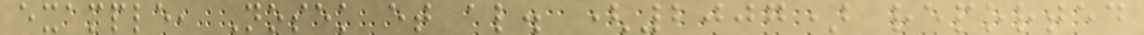example, Nosek et al. (2007) reported
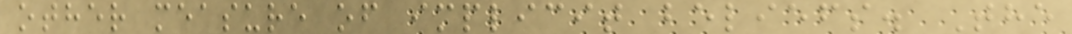other measure of implicit beliefs. The
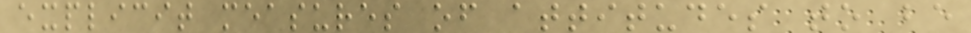explicit measures of attitudes to be
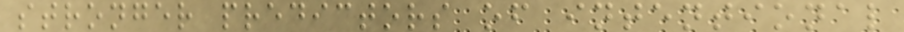stronger predictors of intentional
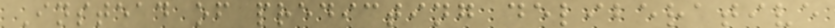Instead of predicting deliberative
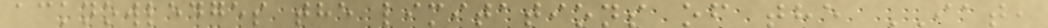acknowledges the limitations of the IAT,
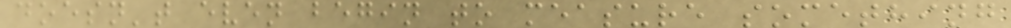doesn't even begin to measure something
